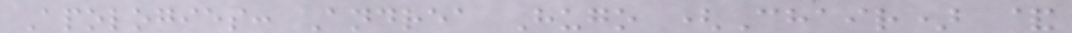Apologies: Andrea Hugo (Chair) &
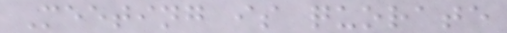Meeting is quorate
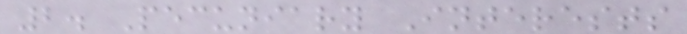2. Pecuniary Interests
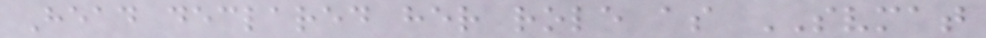Head declared her role as SVMAT
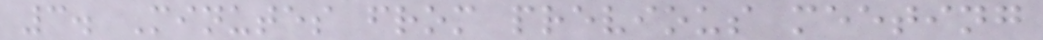3. Minutes from previous meeting
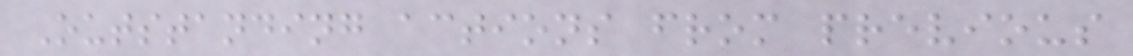Outstanding actions from previous
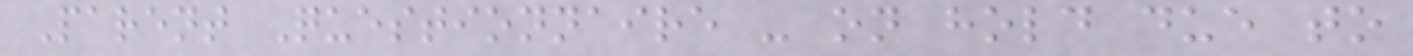Parent Questionnaire - on hold due to
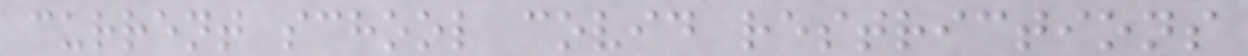current school covid restrictions
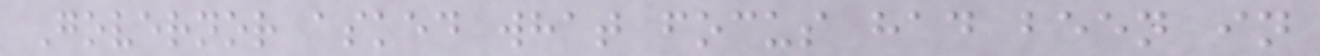Governor asked what focus had been in
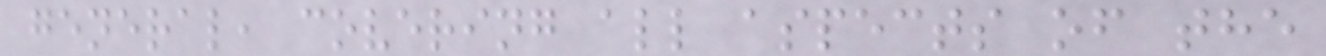general, covering all aspects of the
